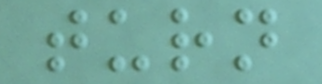turn
